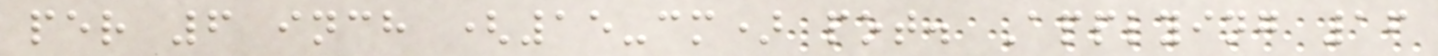per 6 inch (15-cm) pot. Applying 16
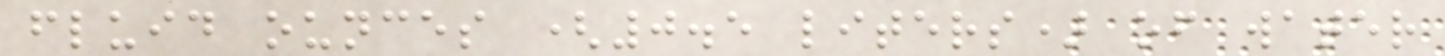fluid ounces (0.5 liters) of water
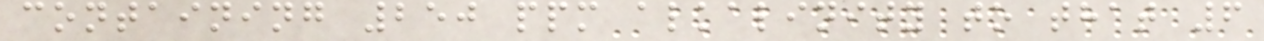containing 250 ppm alkalinity to that 6
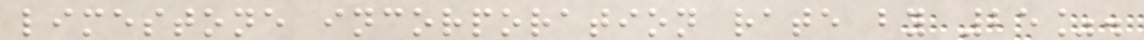limestone incorporation rate by 25%.
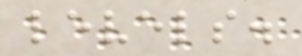levels.
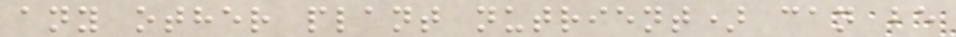any other plant nutrient) can be
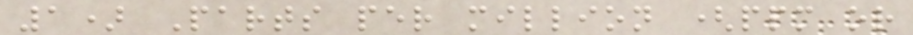1) Parts per million (ppm or
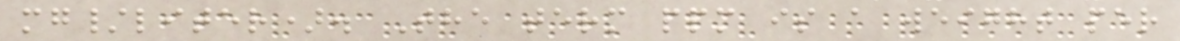mg/liter). The term ppm is a weight per
